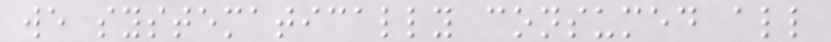we systematically consumed all
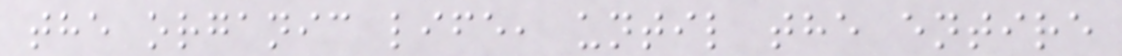the organic life, until the entire
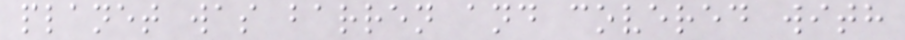planet was barren and covered with
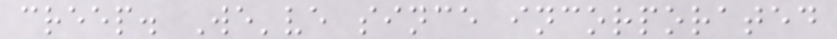creep. We've since incorporated
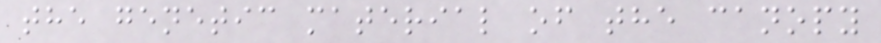the genetic material of the canopy
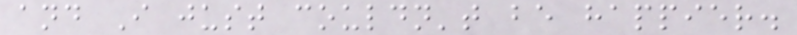and I just couldn't be happier.
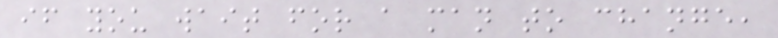if you wait for a man to change,
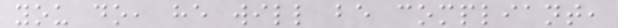you do, he will be compliant,
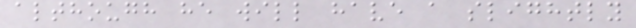although he will have a slightly
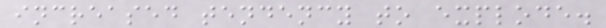increased tendency to explode.
